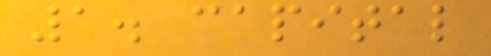1. capital
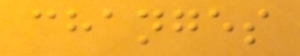changes
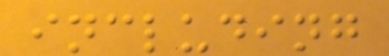including
